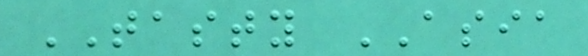TASTY ASIA
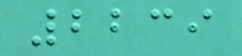2239
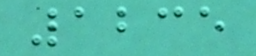1235
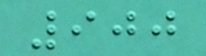900
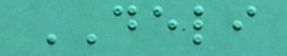DELI
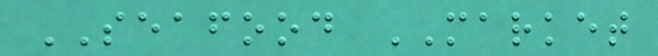SEAFOOD MARKET
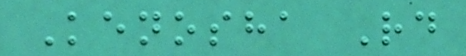Kenosha Rd
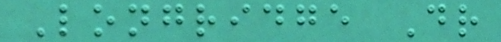Longridge Dr
